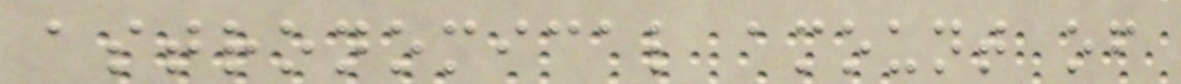astronomical amount of
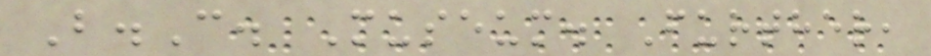B.C. Museum. Further,
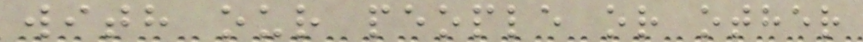with our people or other
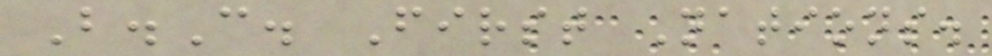B.C. First Nations.
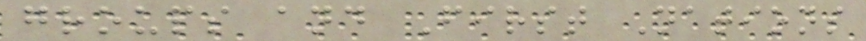groups and First Nations
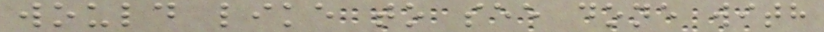would like to see done with
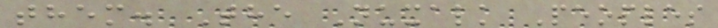them. The Nuxalk Peoples
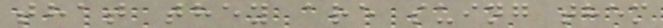that they are suing them
